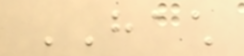HACH
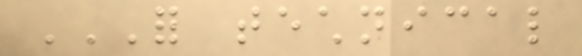FOR TECHNICAL
